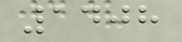1408
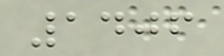1406
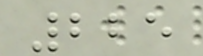225
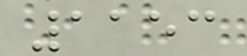1153
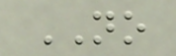NO
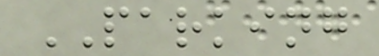PARKING
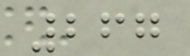267
